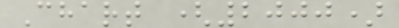Chart (2000)
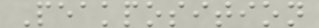Peakposition
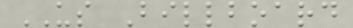US Billboard
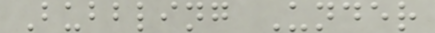Bubbling Under
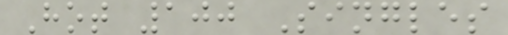Hot 100 Singles
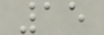15
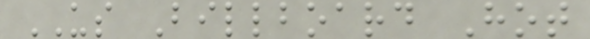US Billboard Hot
